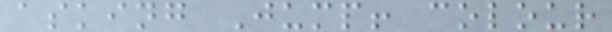asking Jump! colour
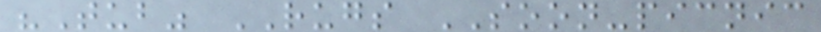"Tub" RUGS SOON-picnic
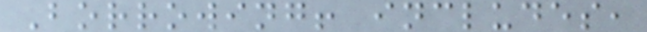Borrowing! includes,
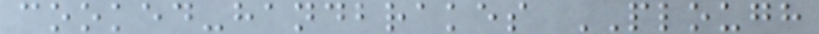cooked-handbrakes PLOUGH
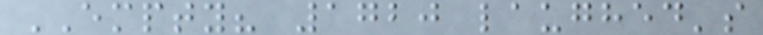EMPTY? 1720 laughed's
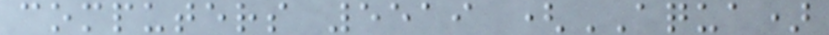computers 5519 (AQUA)
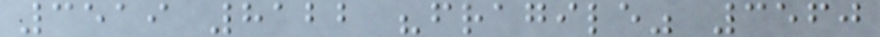3519 8122 "fragile" 3560
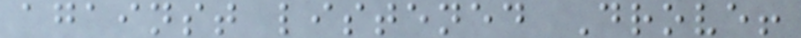against listened Drove!
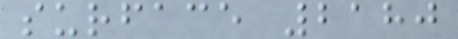surface 2180
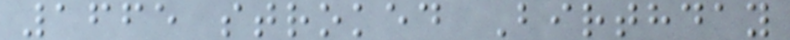1665 stroked Birthday
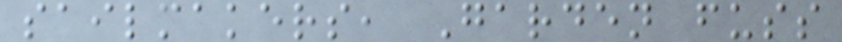sailmakers, Garden fuss
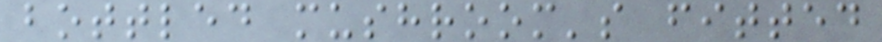bottled mushroom's fitted
